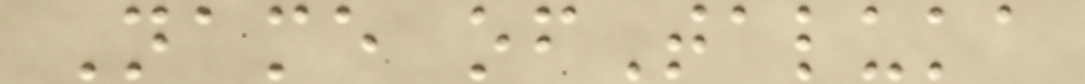Name ofTaluka
